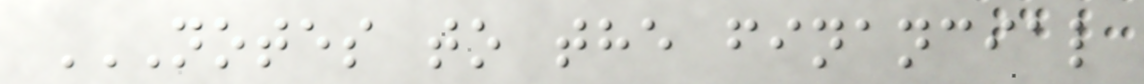NOTES TO THE FINANCIAL
